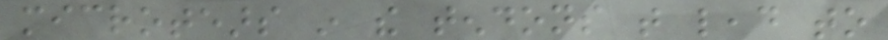microtears in the tendons that lead to
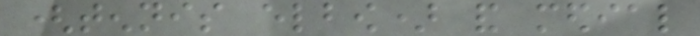(tennis elbow) and medial
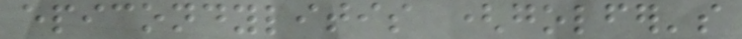epicondylitis (golfer's
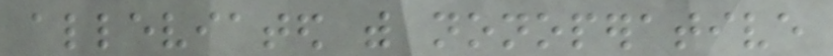alleviated with nonoperative
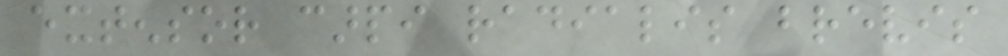extensor carpi radialis brevis
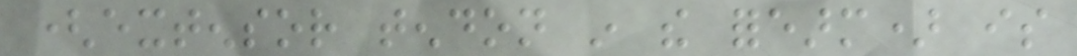(extensor tendon in the forearm) is
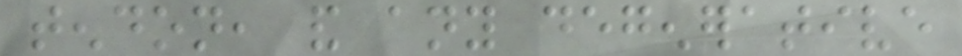tendon, and any degenerative
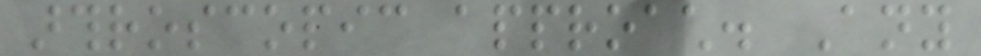arthroscopic approach. Any
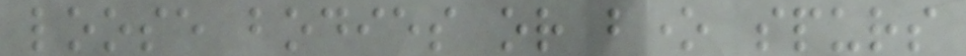loose bodies or bone spurs
